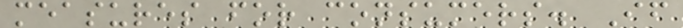measures for consumers. If
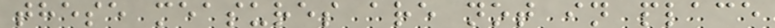these measures are not in place
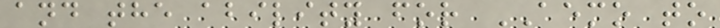and the ability for AEMO to
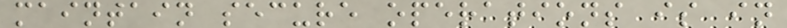maintain secure operations is in
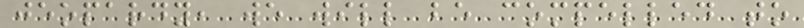jeopardy, we will be compelled to
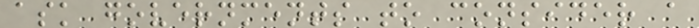ask governments to consider a
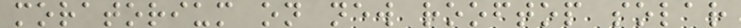moratorium on new rooftop solar
